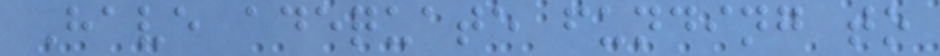Have adequate funding to
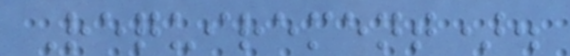Requirement).
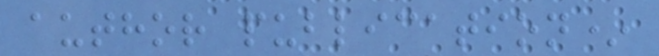author publication*
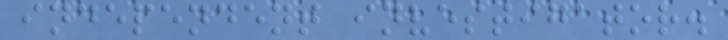independent investigator.
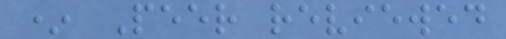* Peer reviewed
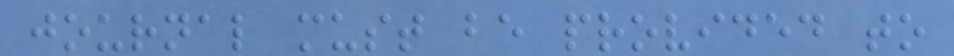journal must be provided to
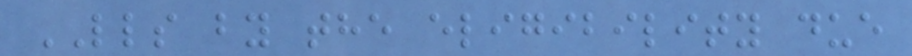LLS by the eligibility due
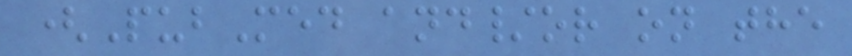(PubMed and/or on the
